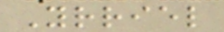Yrriel
